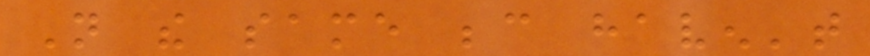Not the same because haven't
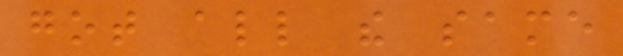got all the same
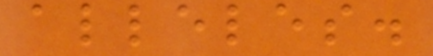alleles.
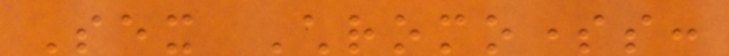Sex Chromosomes:
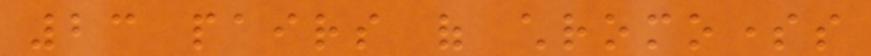23 pairs of chromosomes
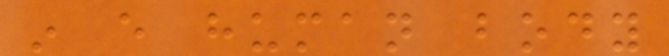in every human body
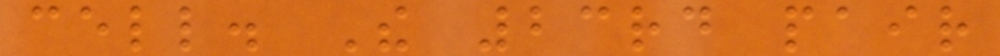cell. The 23rd pair
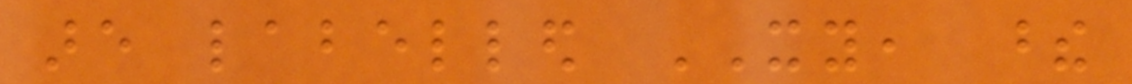are labelled XY, these
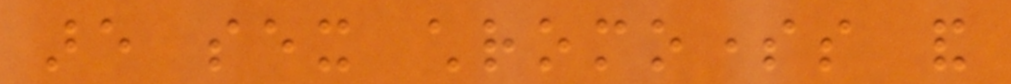are sex chromosomes and
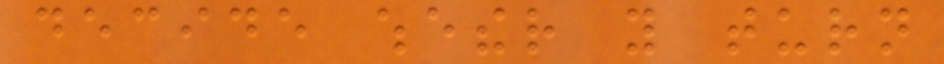decide whether you turn
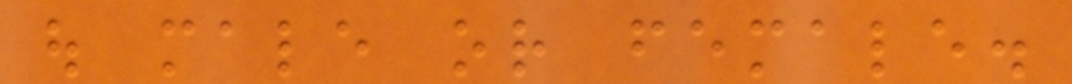out male or female.
